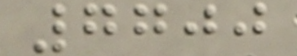7700
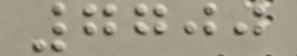7700
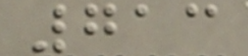713
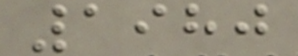1980
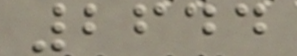2644
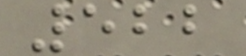522
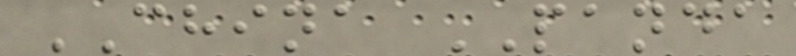CHINA PANDA
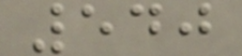540
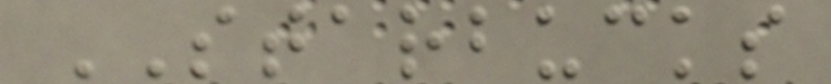STARBUCKS
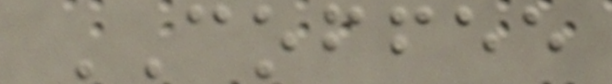COFFEE
